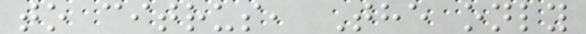to citrus, The only
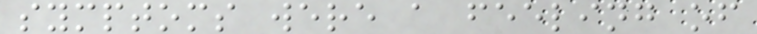symptoms were a feeling of
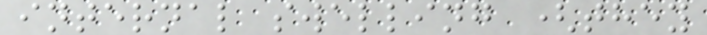internal swelling (they
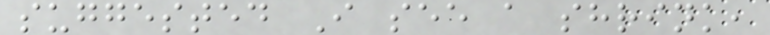suggested I see a shrink,
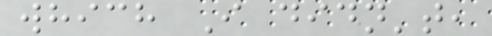which I didn't,
